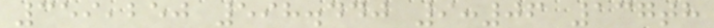359,250 598.440 9:06 137th
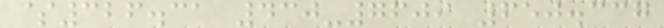$326.31 430-7609 650.337
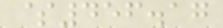$456.17
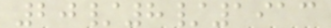20/8/1913
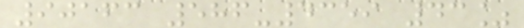90163 586-4359 43%
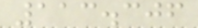113.306
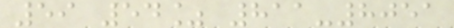59 54% 811-8051
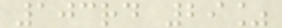103rd 29%
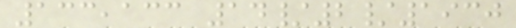133,133 14/2/1930
